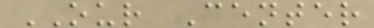OUR Center
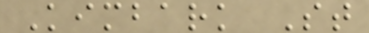Kimbark St
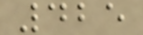425
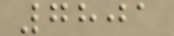7801
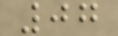07
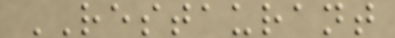RESTAURANT
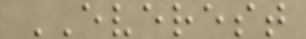EVEREST
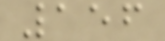156
